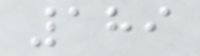189
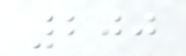200
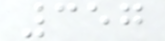357
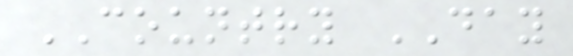COUNTRY DAY
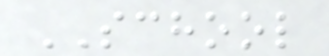SCHOOL
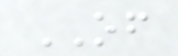OF
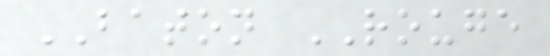BATON ROUGE
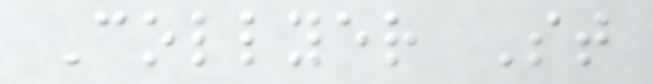Collyer St
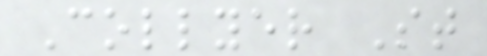Collyer St
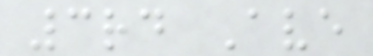3rd Ave
